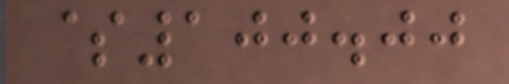$100.00
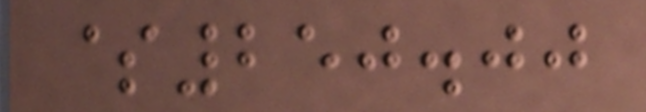$250.00
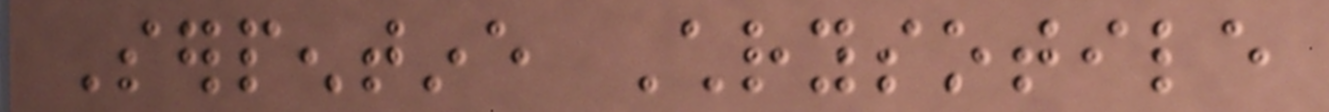Serpentine Chrysotile
